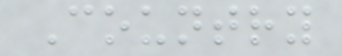Country
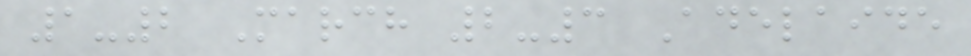1-2 March 2-3 Adelaide
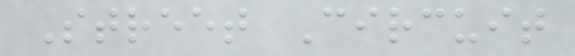Street Circuit
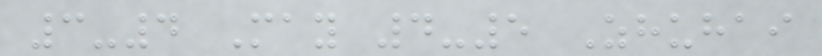3-4 May 4-5 Zhuhai
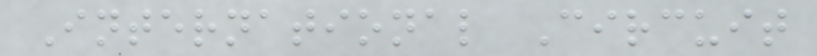International Circuit
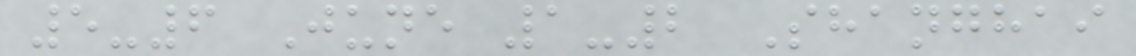5-6 June 1-2 Shanghai
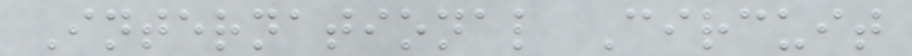International Circuit
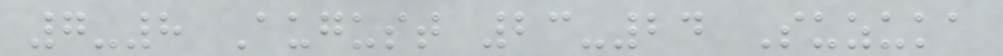7-8 August 23-24 Suzuka
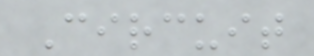Circuit
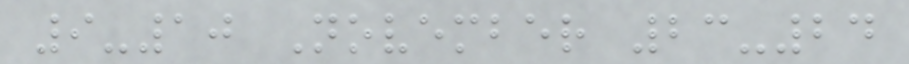9-10 November 23-24
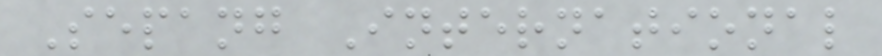Sepang International
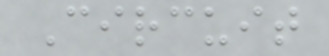Circuit
